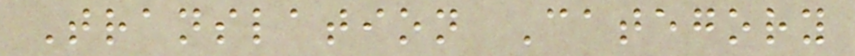Translation Category
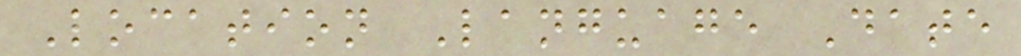Location Language Date
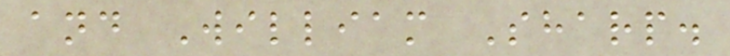and William Sharp.
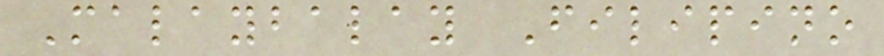Malaybalay Filipino
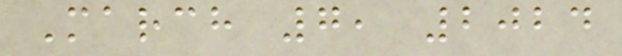March 7, 2024
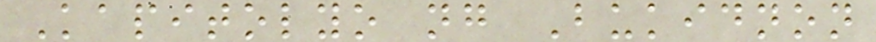Kapitolyo ng Bukidnon
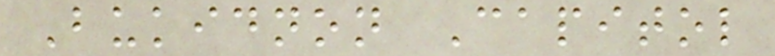Bukidnon Capitol
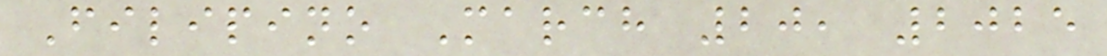Filipino March 20, 2025
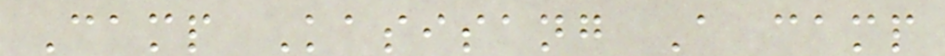Camp Kasisang A camp
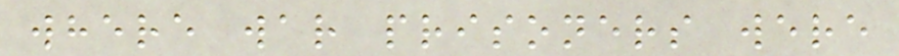where war prisoners were
